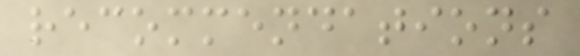recommendations
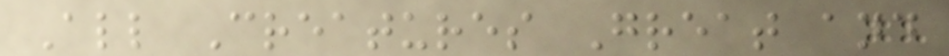All Creatures Great and
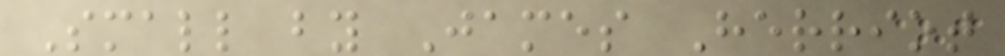Small by James Herriot
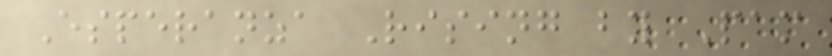Esperanza Rising by Pam
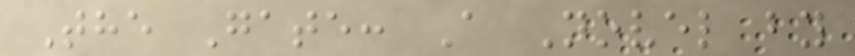The Gate: A Novel by
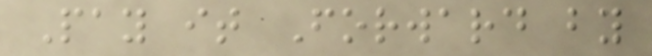Pay it Forward by
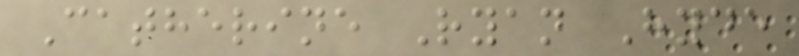Catherine Ryan Hyde
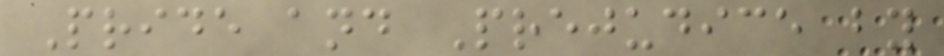Pride and Prejudice by
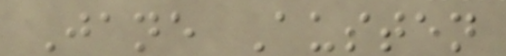Jane Austen
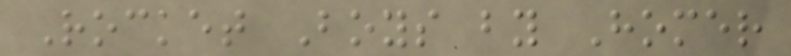Rocket Boys by Homer
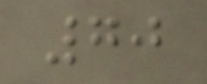70
